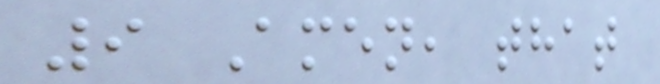9 Amen, that
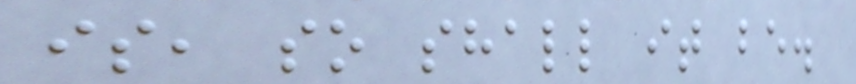is, so shall it be.
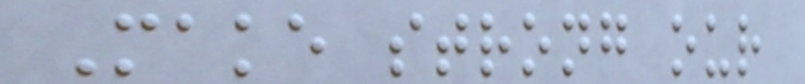Make strong our
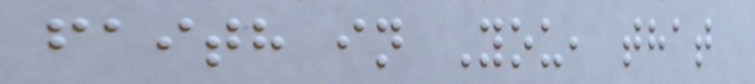faith in You, that
